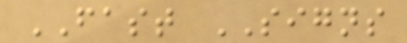FAST SIGNS
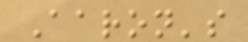Aaron's
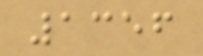1356
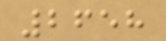2658
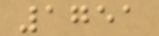1751
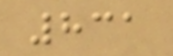831
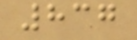837
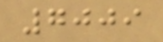7009
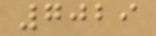7029
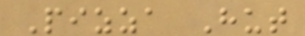Pizza Hut
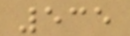535
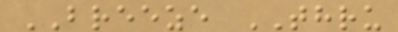BREEZE THRU
